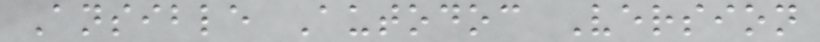Ansible Autodoc Version
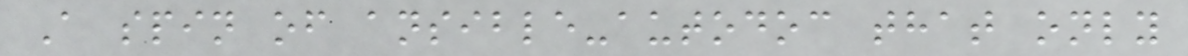A spin of ansible-autodoc that only
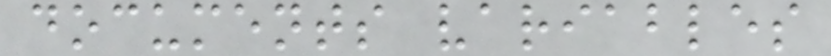documents variables
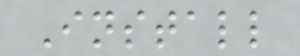Install
